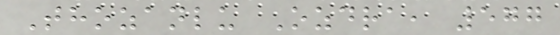Thozanlu Ozdra, 577
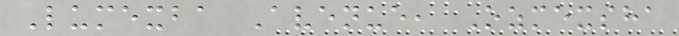Lumexba Avenue, Ozmexsha
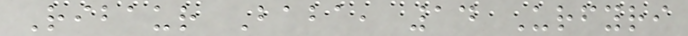Ribaur Baba, 14 Urfyri
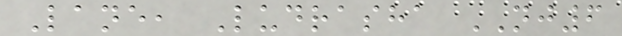Lane, Ludrasha NJ6
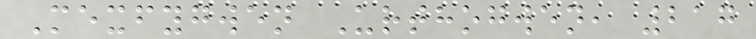Mexfygwen Urthogwen, 217
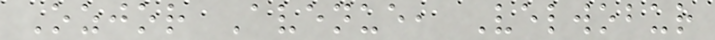Ozjor Avenue, Velwobur
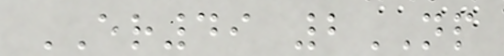ER49 2NP
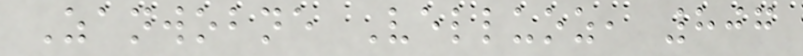Zanwobne Velluoz, 807
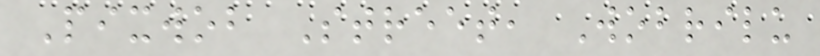Pixwob Street, Wobrilu
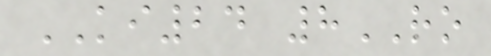KI24 8RO
